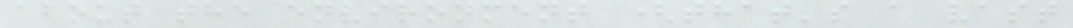about the environment (that's a vast
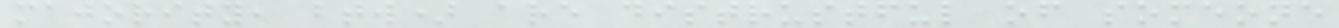majority, btw) are distrustful of someone
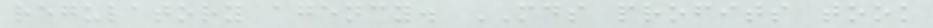regulatory agency. MDS profits took
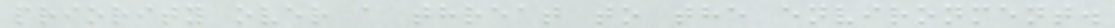priority over a threat to the environment.
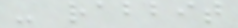- rabbit
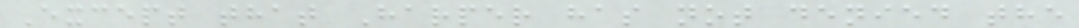Except that Harper has not denied the
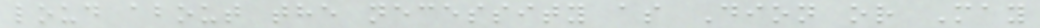loud about the necessity as Dion or May
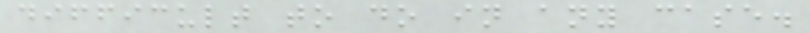difficult to do in any case.
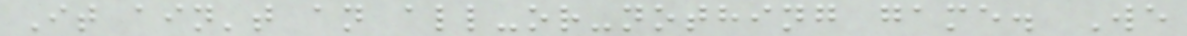It ain't an all-or-nothing game. We
